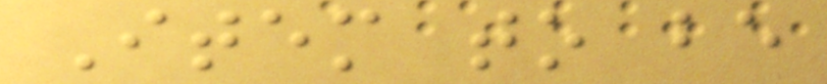Item to be
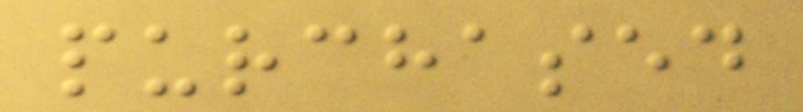purchased
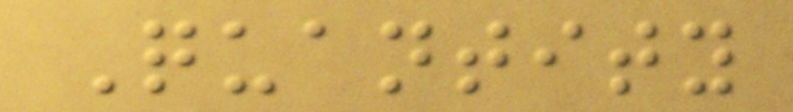Quantity
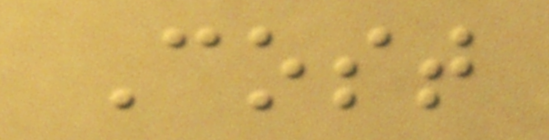Cost
